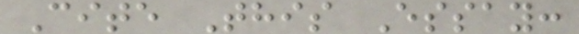Cite This Essay:
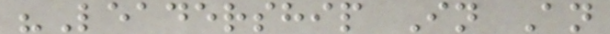"Leadership In An
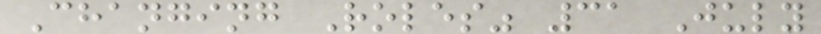Changing Roles" 31 July
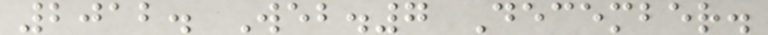2012. Web.7 December.
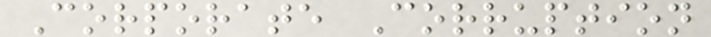Corporate Corruption
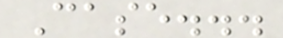Case...
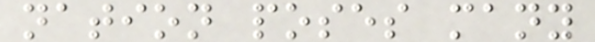nation poses many
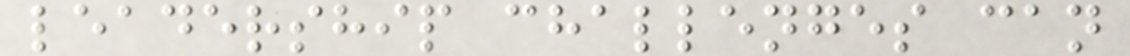leadership challenges can
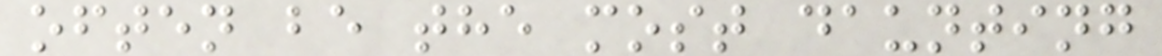often be the most daunting
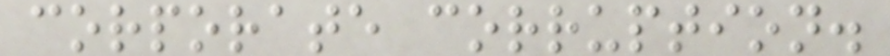corporate corruption.
